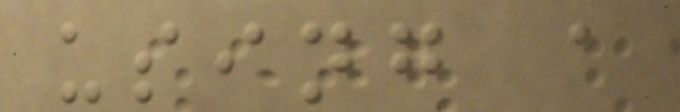using a
